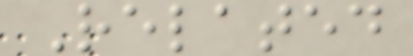Related
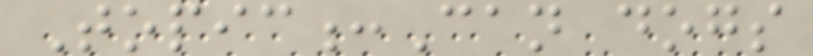Topic:Can dogs
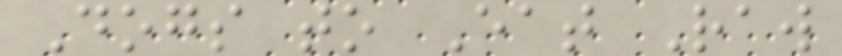Dogs to Eat Raw
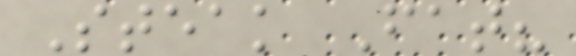Steak Fat?
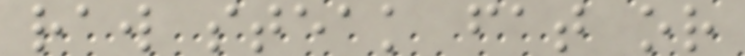raw steak fat or
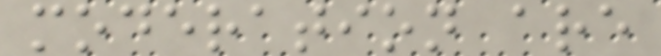moderation are
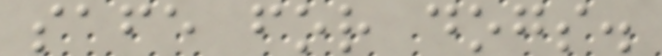safe for dogs.
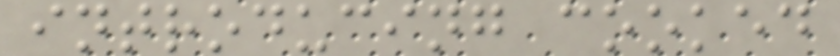introducing cooked
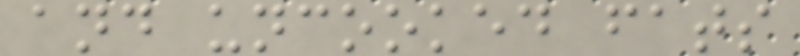and uncooked fats
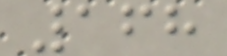168
